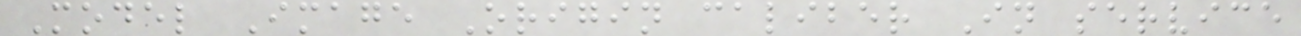Model Image Origin caliber In service
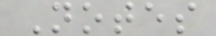Notes
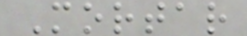Mortar
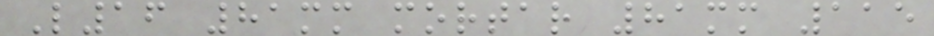L16 81mm mortar 81mm 115
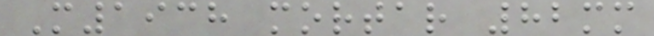M1938 mortar 82mm
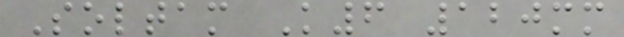Soltam K6 120mm
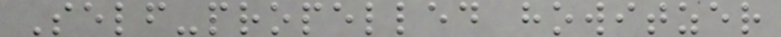Self-propelled howitzer
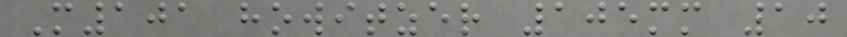M101 howitzer 105mm 10
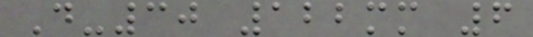D-30 122mm 6
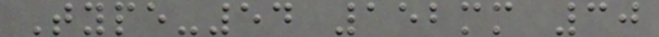Type-54 152mm 30
